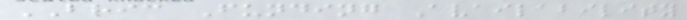BRIC Funding Availability
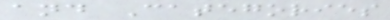and Categories
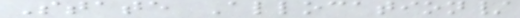State Allocation/
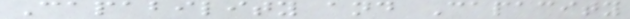Capability and Capacity
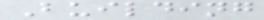Building
